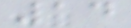14
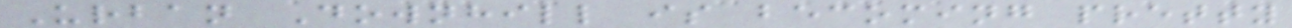Urban Downhill is becoming pretty
